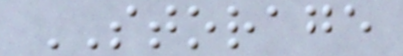STORAGE
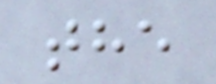the
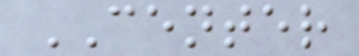CENTER
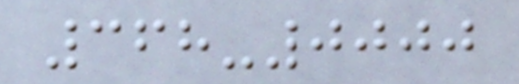368-0000
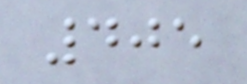405
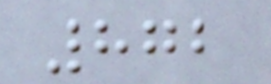872
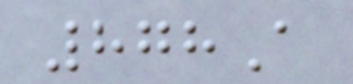878A
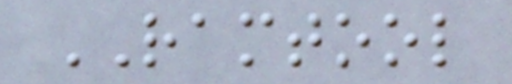RAMTOOL
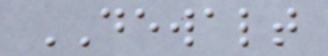DEWALT
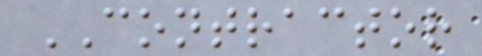CONTRACTOR
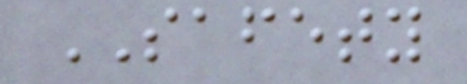SAFETY
